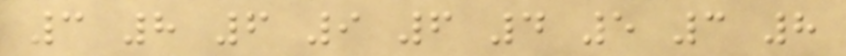3 8 6 9 6 4 5 3 8
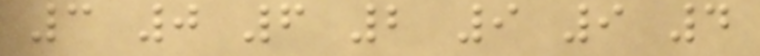3 0 6 2 9 9 4
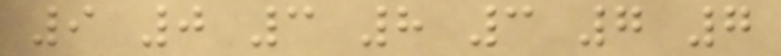9 0 3 8 3 7 7
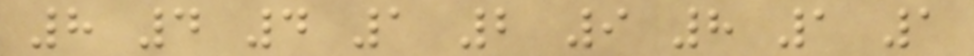8 4 4 1 2 9 8 1 1
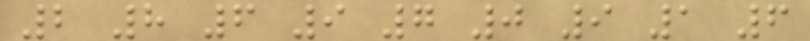2 8 6 9 7 0 9 1 6
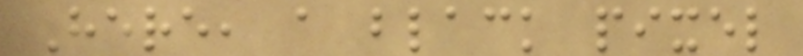Here, a black pixel
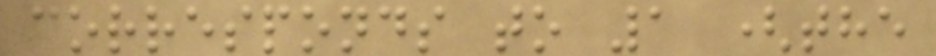corresponds to 1 (the
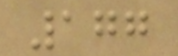177
